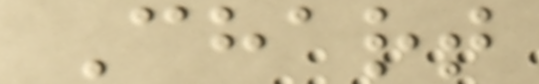Chart
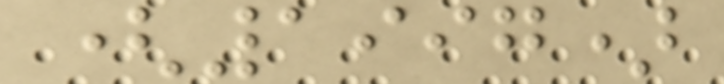(1997)
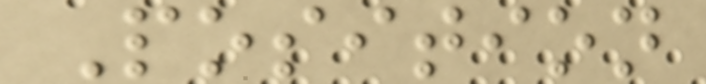Position
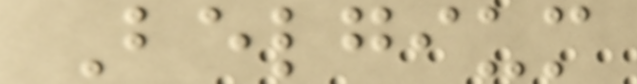Belgium
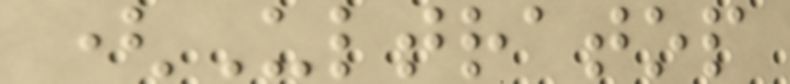(Ultratop
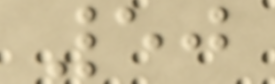50
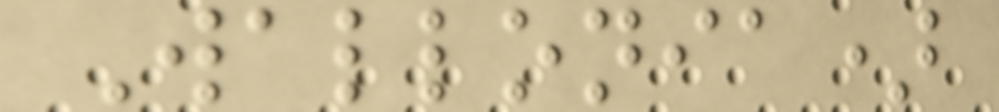Wallonia)
